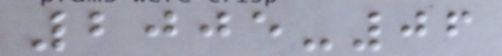2005-06
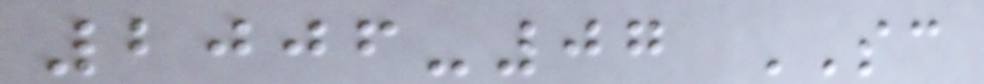2006-07 SC
